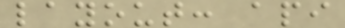layout: api
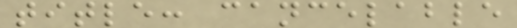title: cancelable
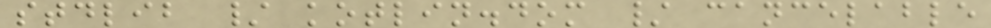stdlib / kotlin.dom / cancelable
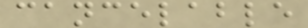cancelable
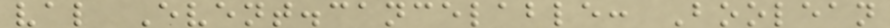val Event.cancelable: Boolean
